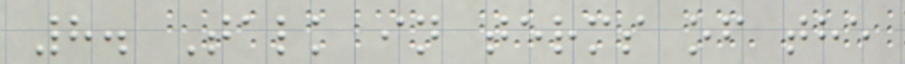8. Talk in terms of the
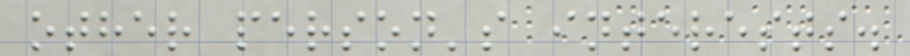other person's interests.
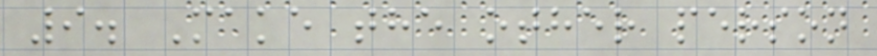9. Make the other person
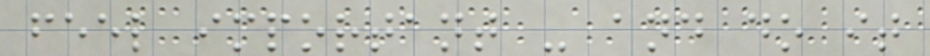feel important - and do it
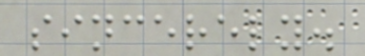sincerely.
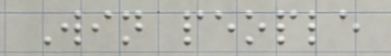Win people
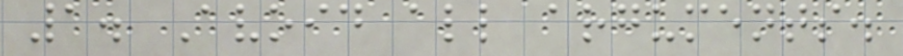1. Avoid all arguments.
